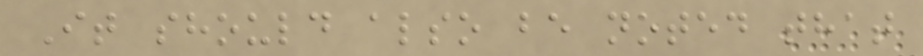It should also be noted that
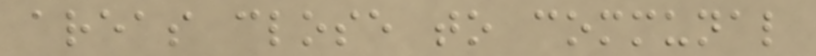areas close to communal
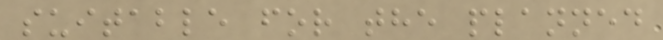suitable for the planned
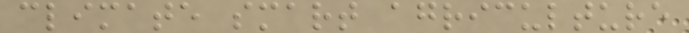climate smart agriculture
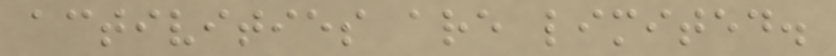activities are limited.
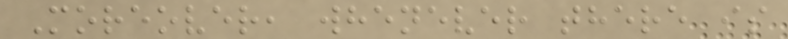Moreover, whenever there is
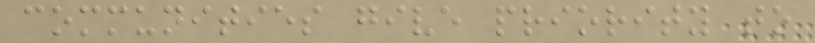communities give priority to
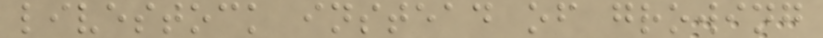livestock instead of growing
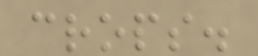crops.
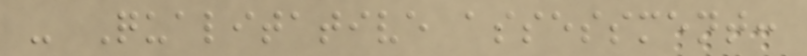- Qualitative assessment:
